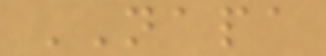NAPA
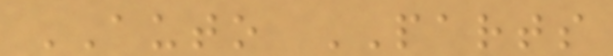AUTO PARTS
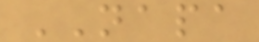NAPA
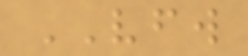VFW
